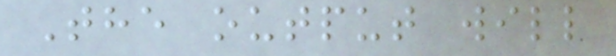The output will
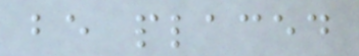be placed
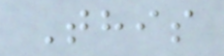This
